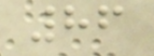86
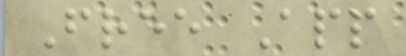Free App
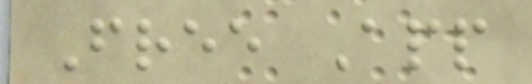Free App
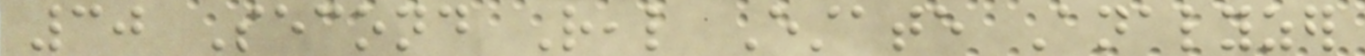30 Second Real Estate Analyzer
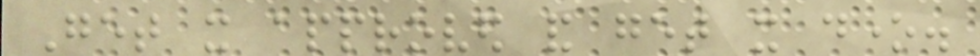Get it approved and get it done.
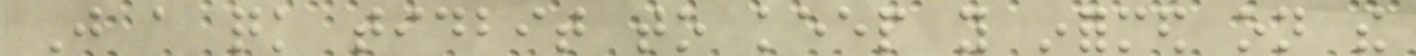Just a quick tidbit to keep you informed on the
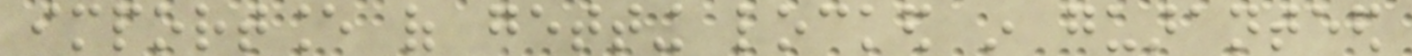importance of getting locked in guaranteed
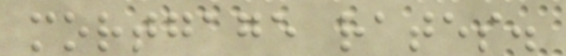mortgage rates.
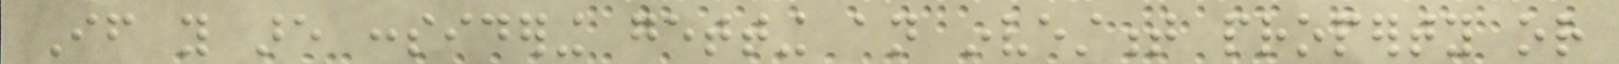If you are considering getting an investment property or
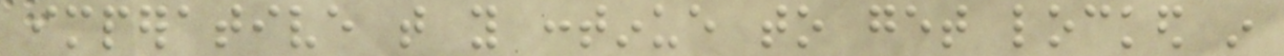imperative that you continue to get locked in
